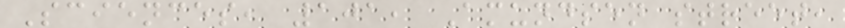Sciences, 101, Amundsen street,
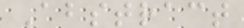Abstract
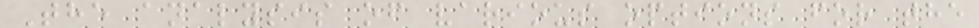The analysis of various options for the
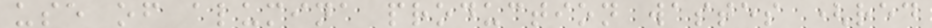use of alumina production wastes (red
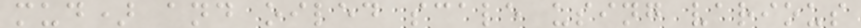mud) and oiled scale using various
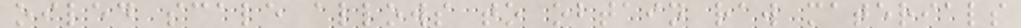oiled scale allows to obtain raw materials
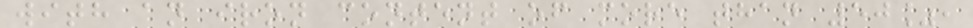with an iron content of more than 50%,
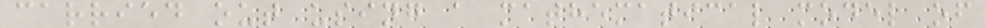carried out using a mathematical model of
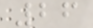26
